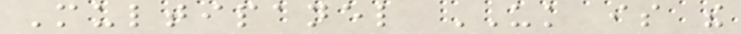Multipanel UK is the
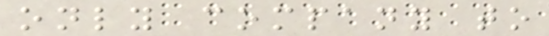only company to
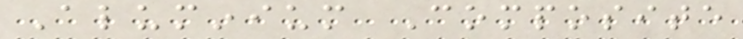Aluminium Composite
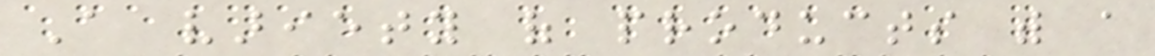A variety of products with a
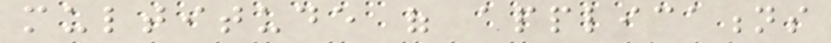multitude of applications
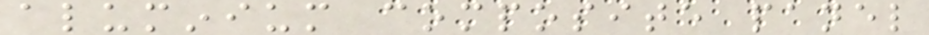aluminium composite panel
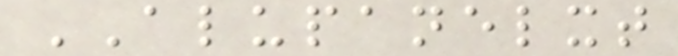ALUPANELXT
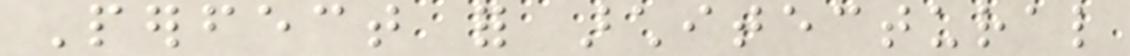Perfect for architectural
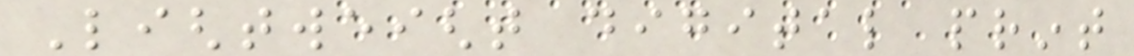Lightweight digital print
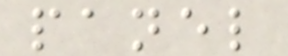panel
